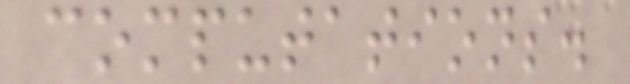computations.
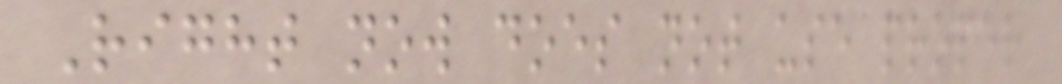Right now does not use proper
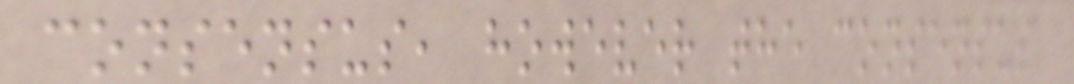consensus, however the consensus
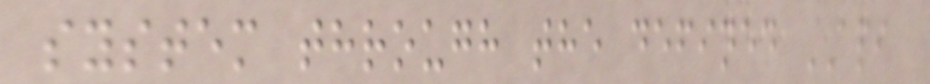system through the defined API
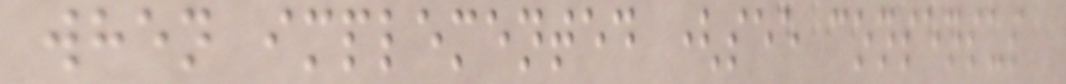when implemented (see consensus
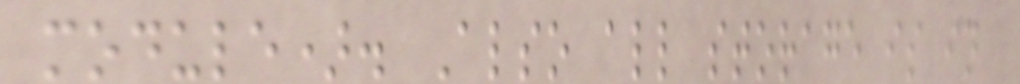module). Also all storage is in
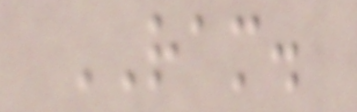RAM.
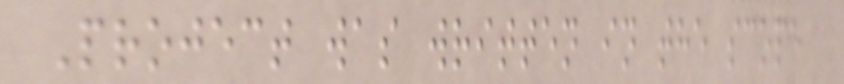Project was written in the scope
